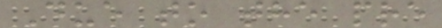Due to the pre
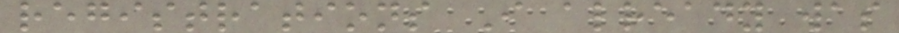registrations I already was
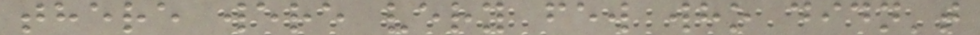there were very few who didn't
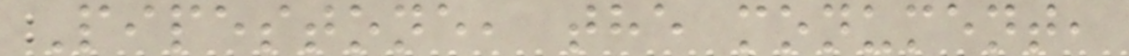Pipestone, the monument,
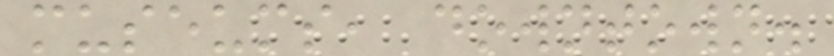museums, downtown.
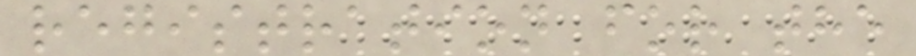registration for the
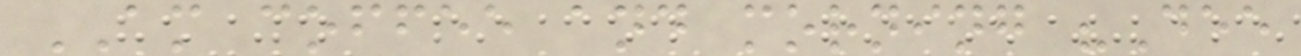AM coffee and morning "Dee
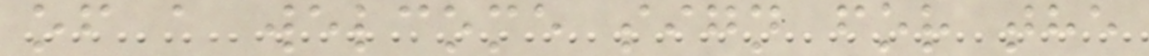of a welcome sign for the
